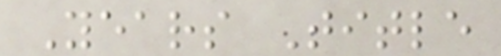Years Title
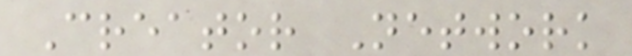Creator Network
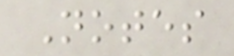Notes
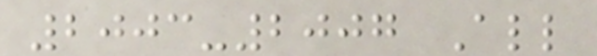2003-2007 All
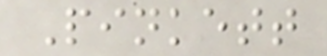Pinkett
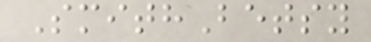SmithBetsy
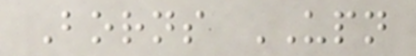Borns UPN
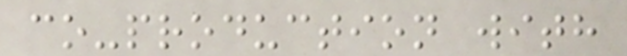co-production with
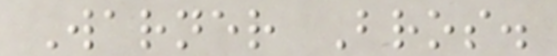Warner Bros.
